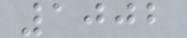1002
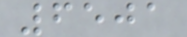6501
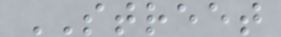STREET
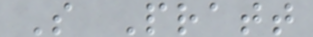S Pratt
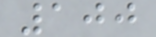100
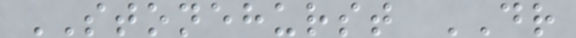STONEHURST DR
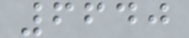6640
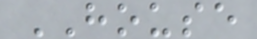HOUSE
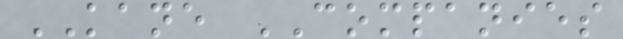KANE COMPANIES
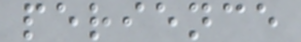perience
